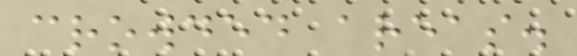crowded areas.
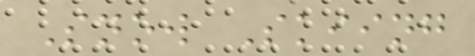Snow Skiing
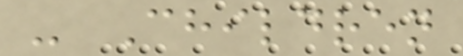- Children
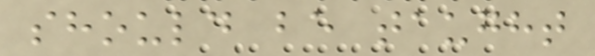should be taught
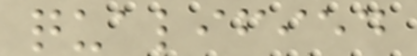qualified
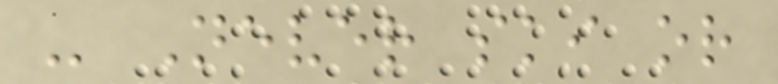- Never ski or
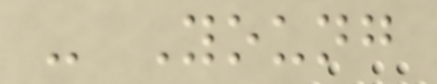- Young
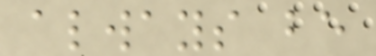always be
